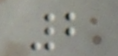2
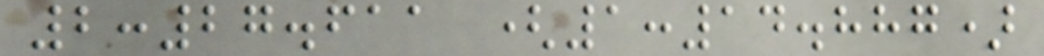2:27.611 (1:14.887)
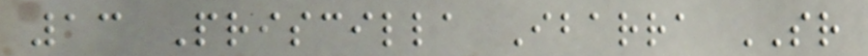13 Priscilla Ibarra SR
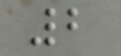2
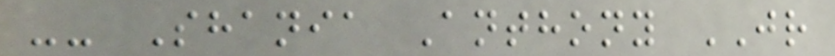-- Shania Anthony JR
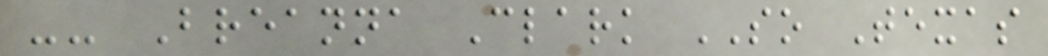-- Breanna Clark SO Texas
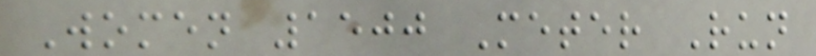Women 1500 Meter Run
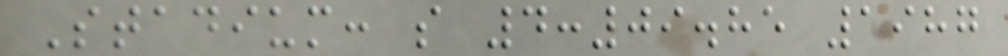Stadium: s 4:09.85 1987
